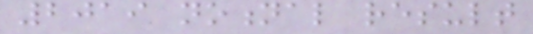2019 notional result
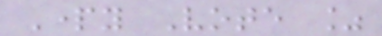Party Vote %
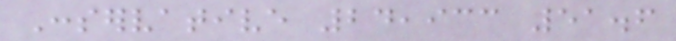Conservative 24,933 51.6
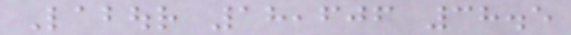Labour 18,606 38.5
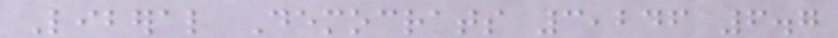Liberal Democrats 3,246 6.7
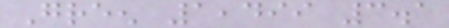Green 1,499 3.1
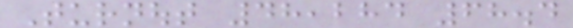Turnout 48,284 68.4
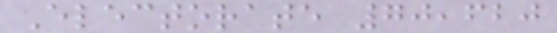Electorate 70,620
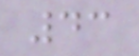43
